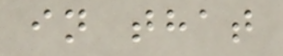in that
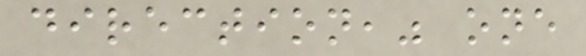direction," one
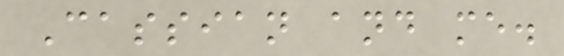Cassian and me.
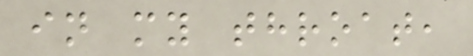in my throat,
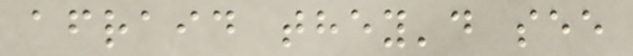afraid they'd see
